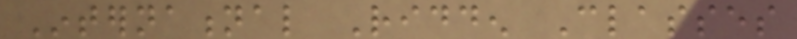International Ridden Classes
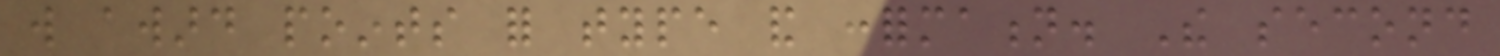will award points for type and conformation. The second
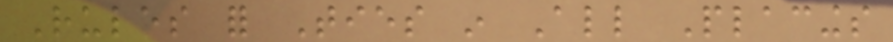Rules for Ties in All Placings
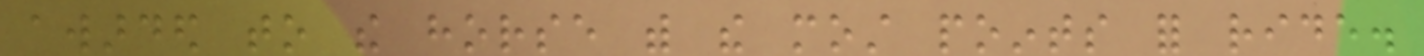awarded to the horse with the most points for ride.
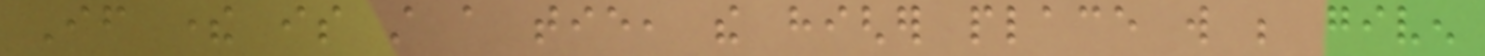If there is still a tie, the higher place will be given
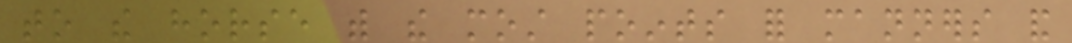to the horse with the most points for manners and
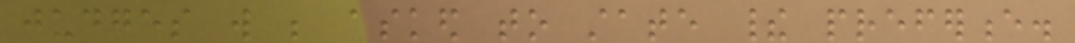judges will be asked to state their preference.
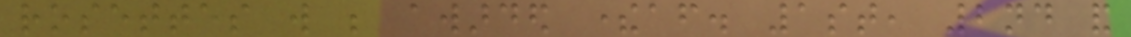rosettes will be awarded thereafter. 1st, 2nd and
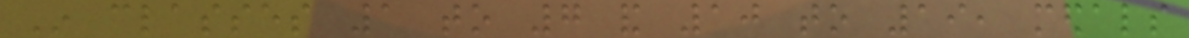In classes 1 to 7 and 10 to 19, medals
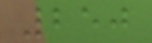250
